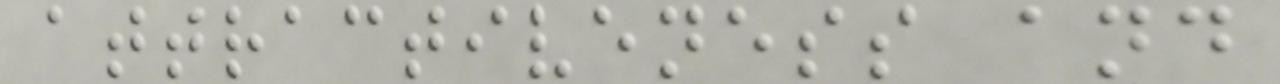attractiveness and
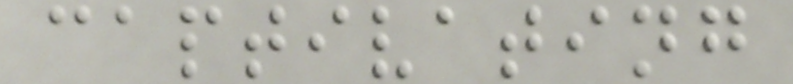captivating
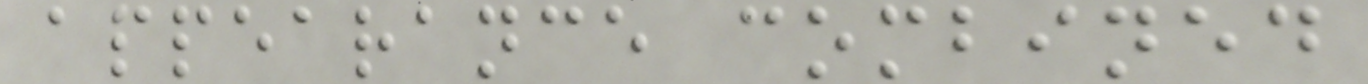appearance combined
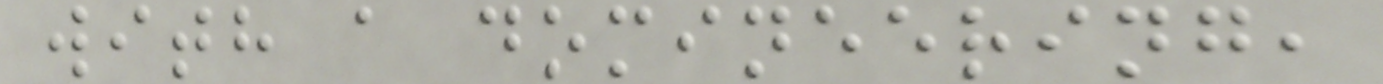with a domineering,
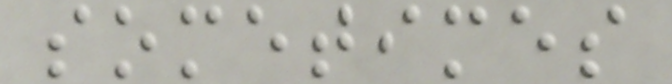sometimes
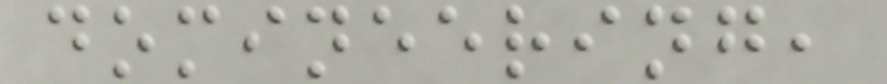domineering,
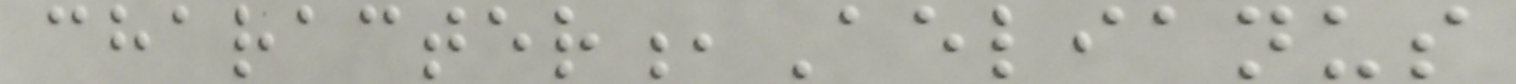character,Aelianus
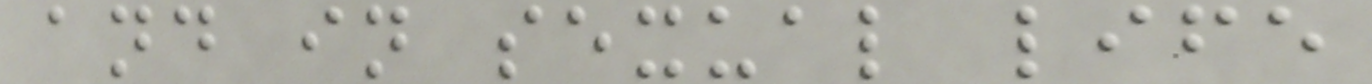and in sexual life
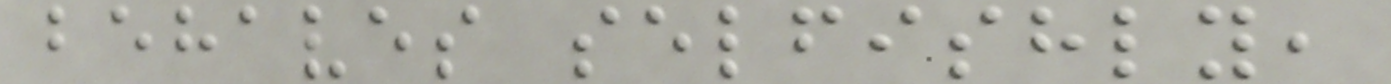behaves selfishly,
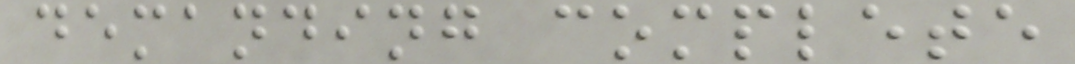demanding complete
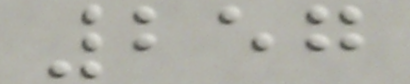257
